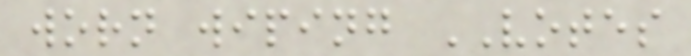worn wiping VOTES
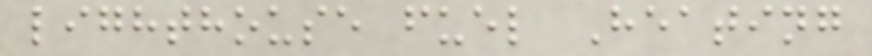lighthouse fuel Heating
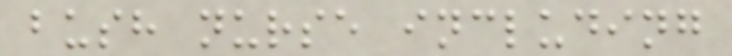bush nurse including
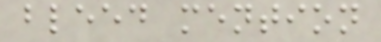bleed mention
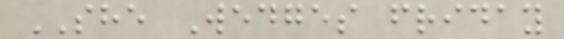SHE Wedges friday
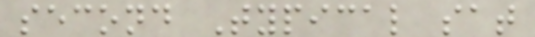second Typical sat
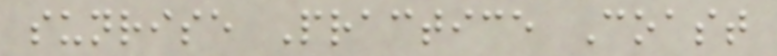sunrise Practice Coast
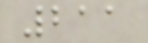211
